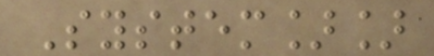System]]
